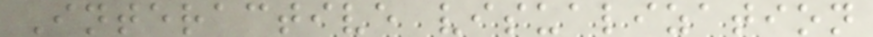Interactive visualization
